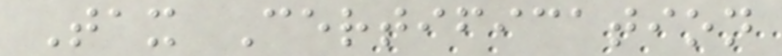Tax Certification
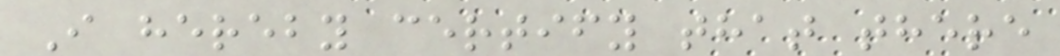I hereby certify that there
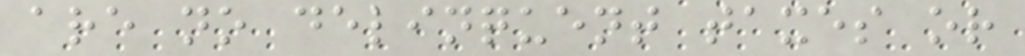are no delinquent taxes or
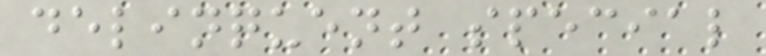delinquent special
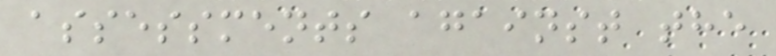assessments against the
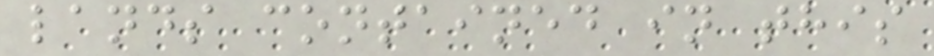lands contained in this
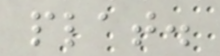plat.
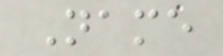Name
